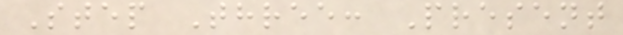Step Three: Present
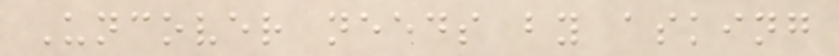Uncover needs by asking
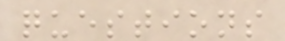questions
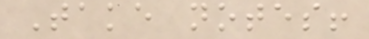Take notes!
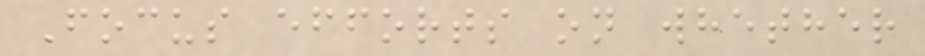Focus efforts on whether
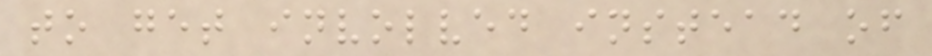to get involved instead of
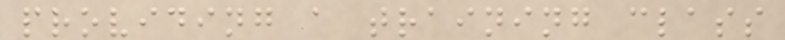providing a training class
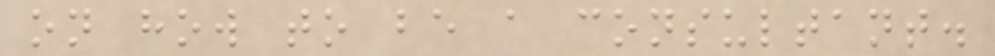on how to be a consultant.
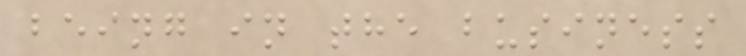being in the business
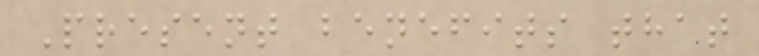Present benefits that
